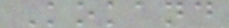Kokand
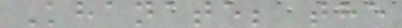Khanate; the
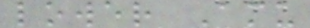lower Amu
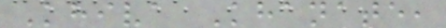Khiva Khanate,
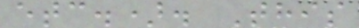etc.). This
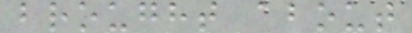brought about
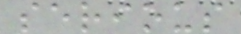serious
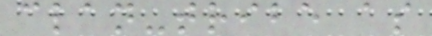clan-tribe as
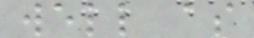well as
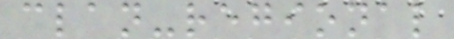clan-regional
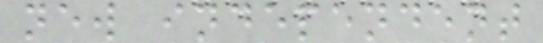new independent
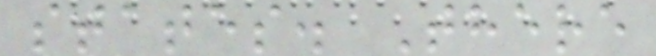states. There
